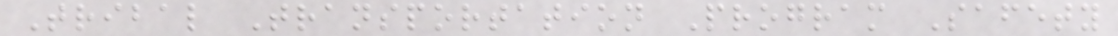Tribal Transportation Program Safety
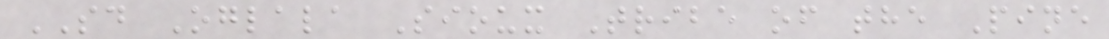SD Oglala Sioux Tribe of the Pine
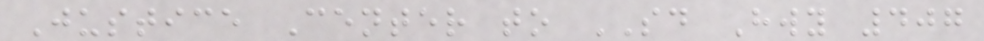Justice Center to SD Hwy 407
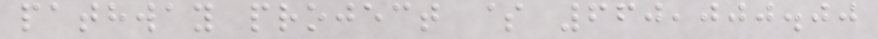pathway project $ 660,000.00
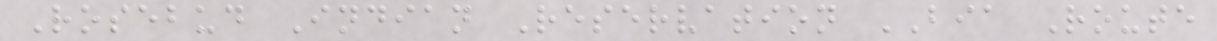Rosebud Indian Reservation BIA Route
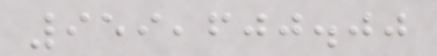959,600.00
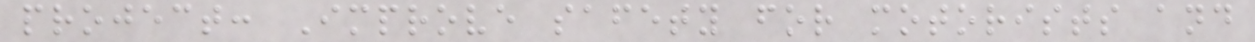project: Improve safety for motorists and
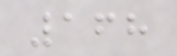168
